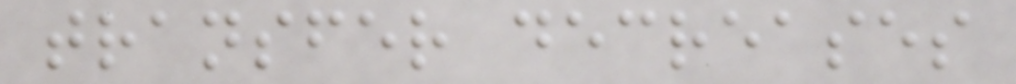transfer decreases
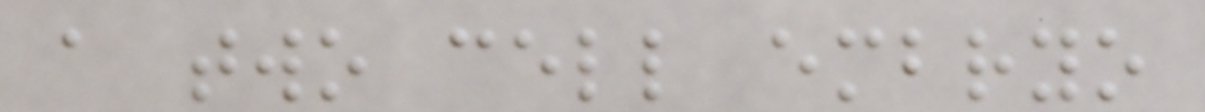a two cell embryo
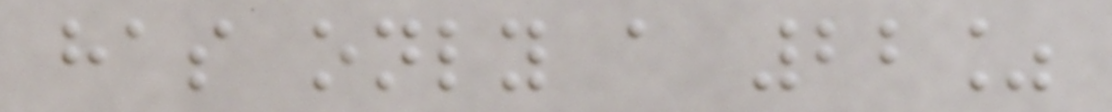has only a 22%
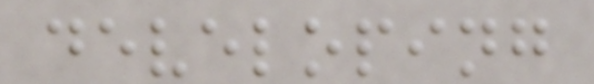developing
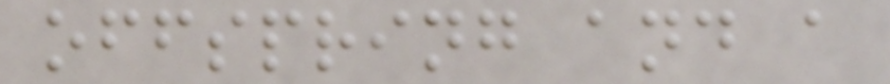offspring and a
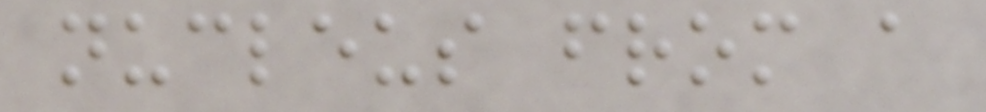nucleus from a
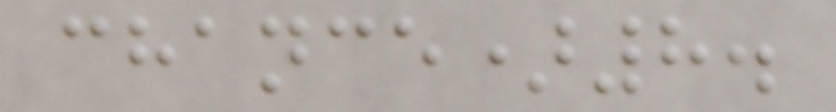chance)8.
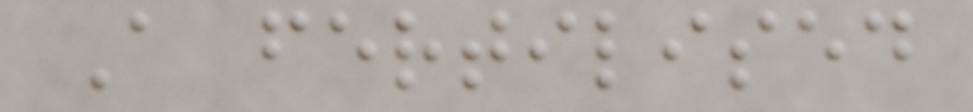A fertilised
